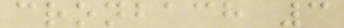cronbach 3
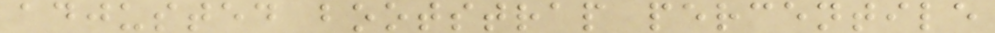adjusted bootstrap percentile
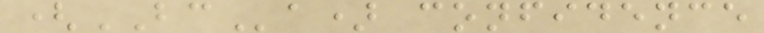(BCa) confidence
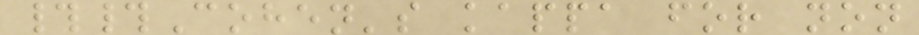##Cohen's kappa for non
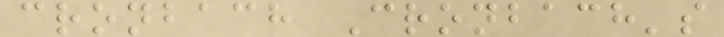cronbach Cronbach's
